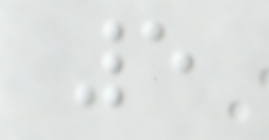5
